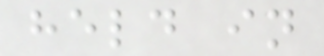held in
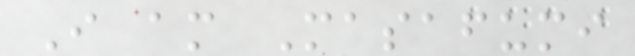I am Masafumi
